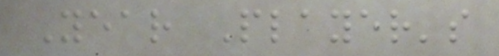Year Player's
